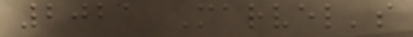2021 Marvel's
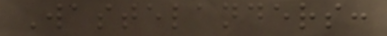Wastelanders:
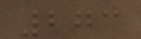273
